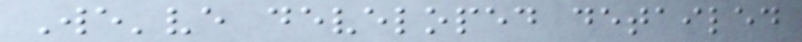We've developed detailed
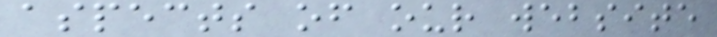aspects of our website
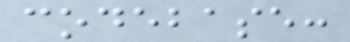codebase:
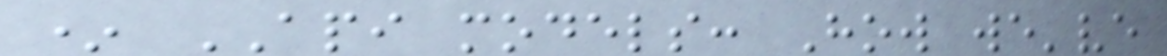* API models: How we've
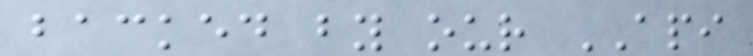backed by our API
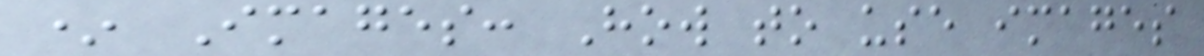* Images: How to use images
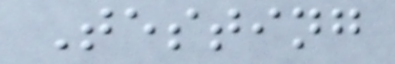Testing
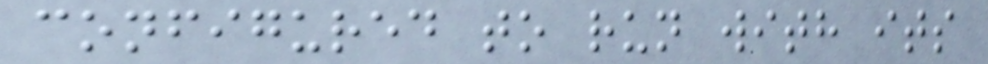configured to run with its
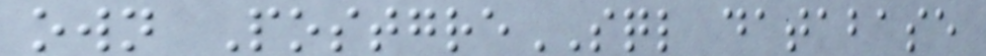own PostgreSQL database
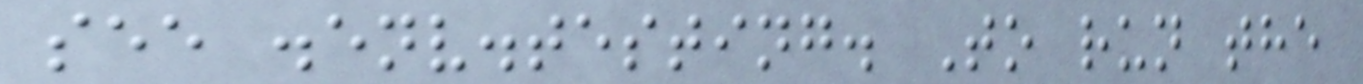see .env.testing. To run the
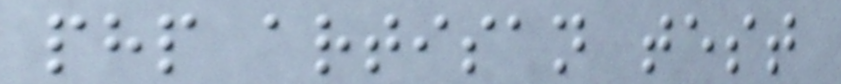php artisan test
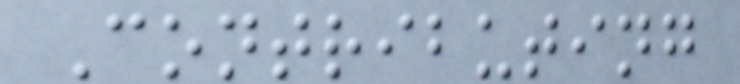Contributing
